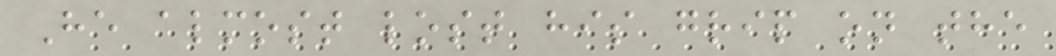He almost lost his grip on the
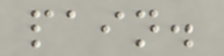pain.
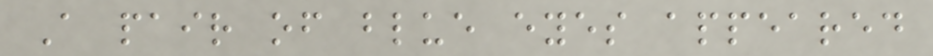A pair of blue eyes appeared
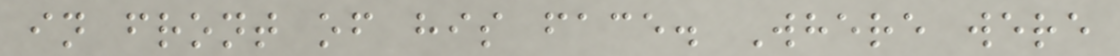in front of his face. Where were
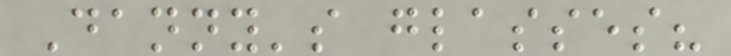Danny's glasses?
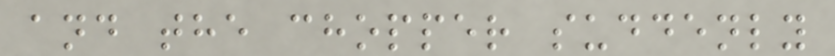and the chopper suddenly
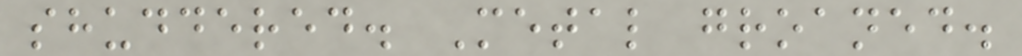shuddered. Metal groaned.
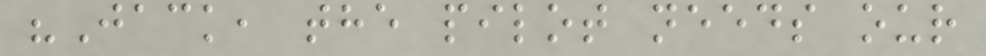"Jack, the pilot needs our
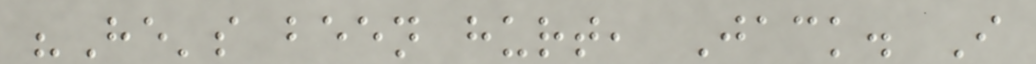"He's been hurt, Jack. I
